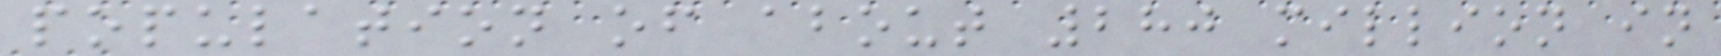population of about 280 million in
